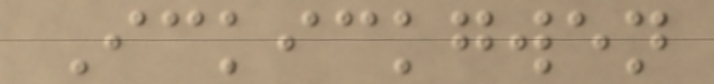Ickickgwen
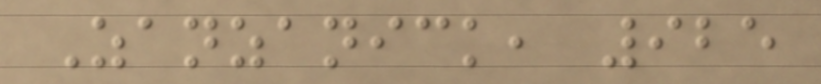Zanzanick, 925
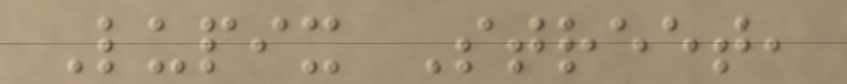Lupix Street,
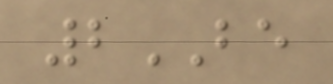2BE
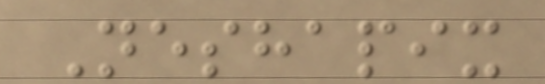Neshapix
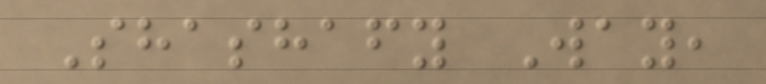Shashafy Way,
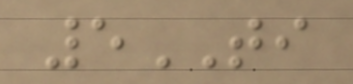5TI
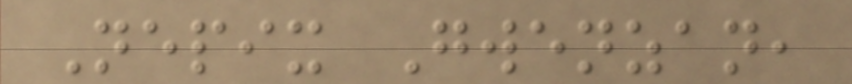Nepix Gwenzan,
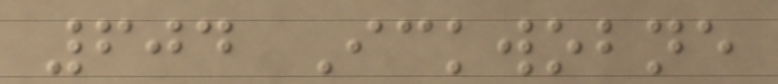604 Ickwobne
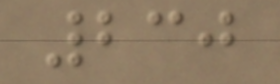230
